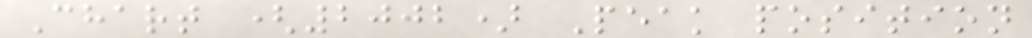Chart (2002) Peak position
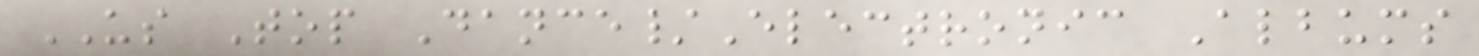US Top Dance/Electronic Albums
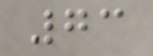73
